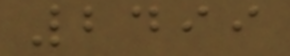2499
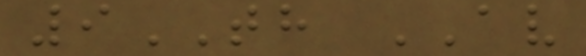9TH AV
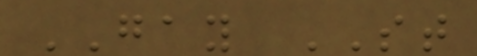GAY ST
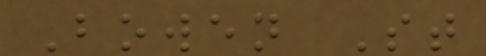Bowen St
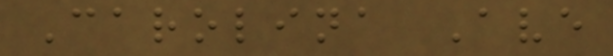Carolina Ave
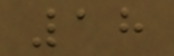18
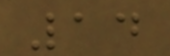14
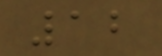12
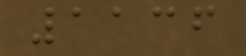1136
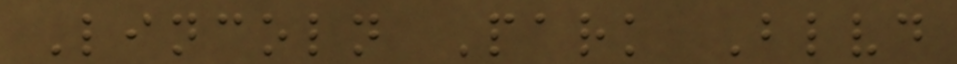Lincoln Park Blvd
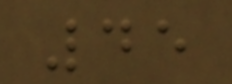45
